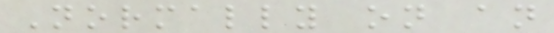Normally on an
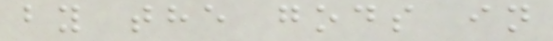by the gods in
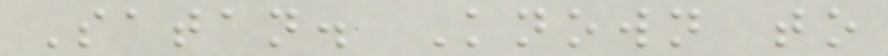Satan. Known to
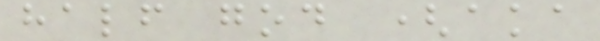half god (aka
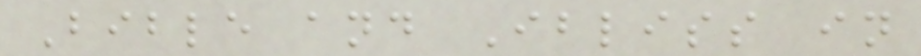Bible and Ibliss in
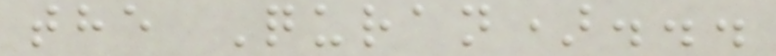the Quran)...
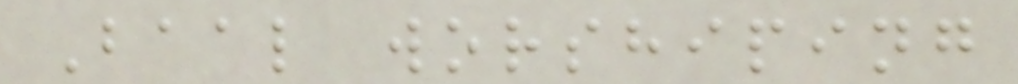Baal worshiping
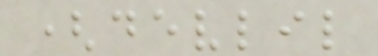(devlil
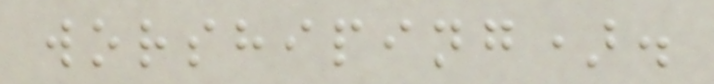worshiping).
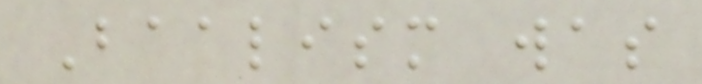Baalism was
